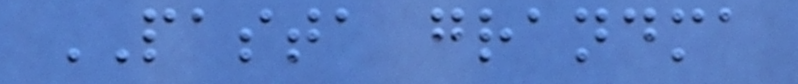PASTA grandma
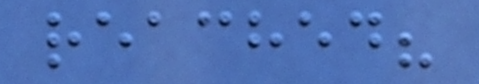reached?
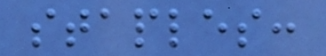staples:
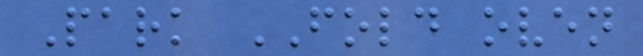Park FOLD oven
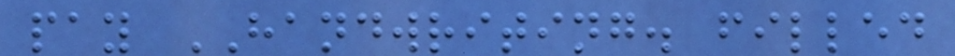pay HANDWRITING. filled
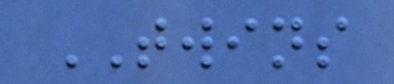TWINS
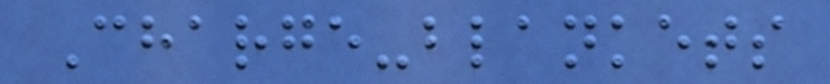Charge-blankets
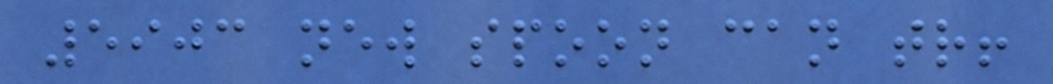5903 new spoon can tr!
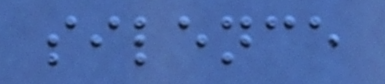silence
